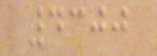4300
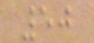50
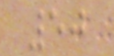50
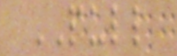PULL
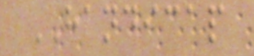HANDICAP
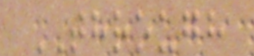THROUGH
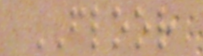FLOOR
